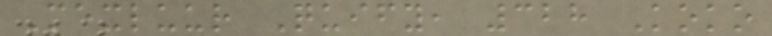Mexluur Quify, 328 Koko
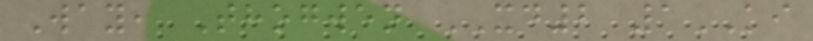Way, Thogwen XD2 1KI
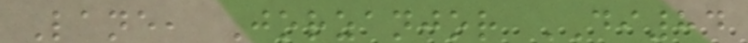Lane, Jorzanjor DI84
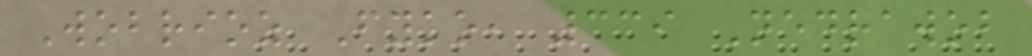Wobrioz Fyko, 339 Nedrawob
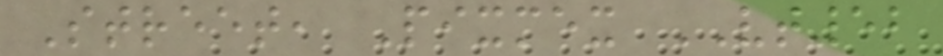Street, Pixmex VT52
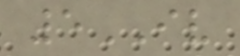5IV
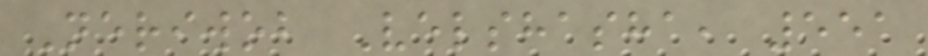Neriwob Velshasha, 551
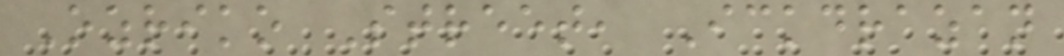Ozriko Street, Ickdrazan
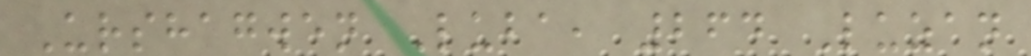Urshagwen Luba, 264 Luzan
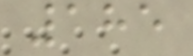185
